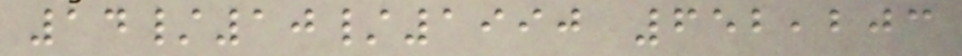14/10/1990 652,203
